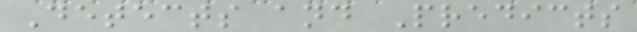Detects and Predicts
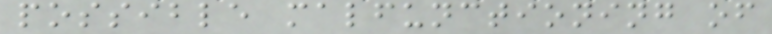possible malfunctioning of
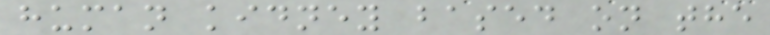human kidney based on the
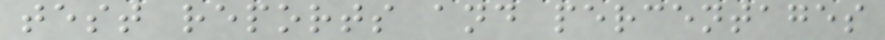test reports and percentages
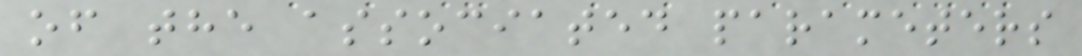of the associated parameters
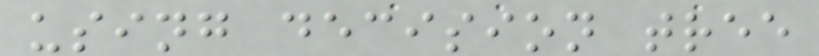using decision tree
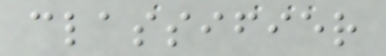classifier
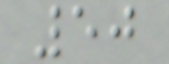50
